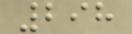298
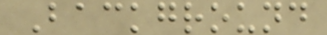Background
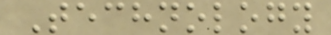Technology
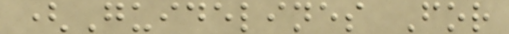(Guidelines For
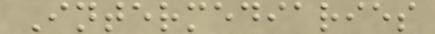Intermediaries
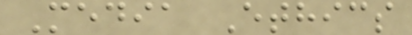Media Ethics
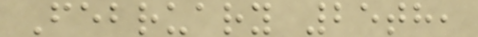February 25th,
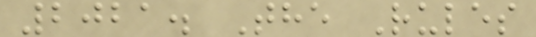2021. The Rules
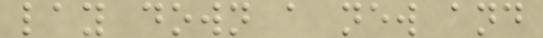lay down a new and
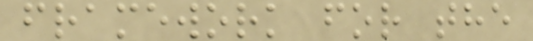framework for the
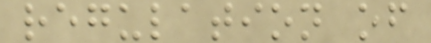regulation of
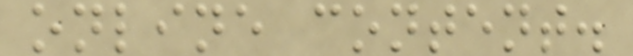online content.
